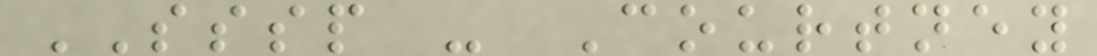SSSP - Courtney
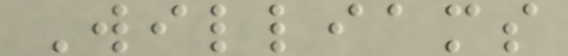Williams
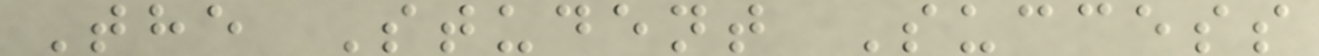The Student Success
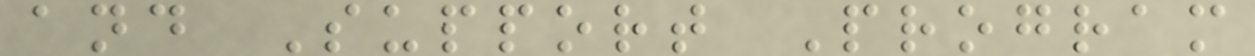and Support Program
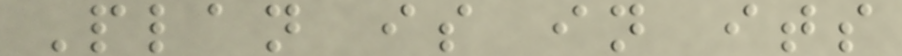Plan is in its
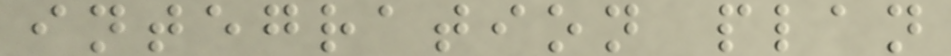integration plan
